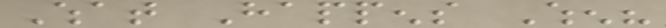What Happens When?
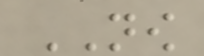NOW
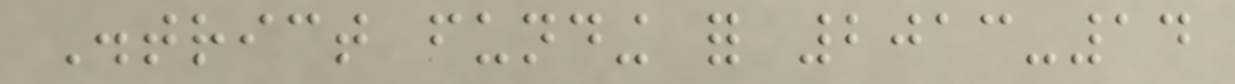District funding for 2013-14
